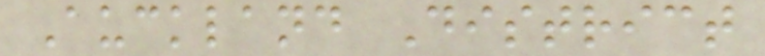Auckland District
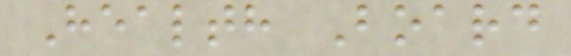Health Board
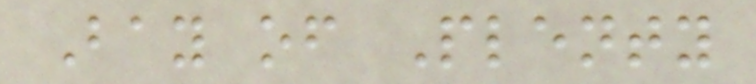Bay of Plenty
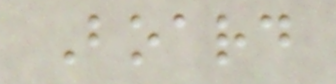Board
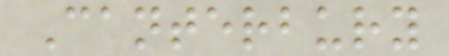Canterbury
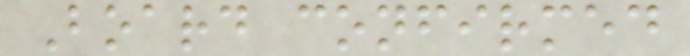Board confirmed
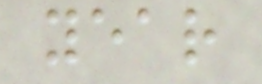year
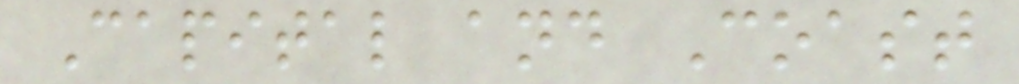Capital and Coast
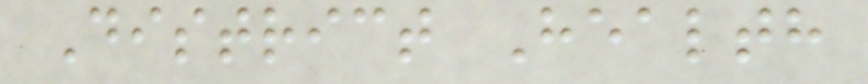District Health
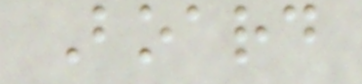Board
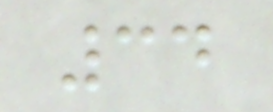34
